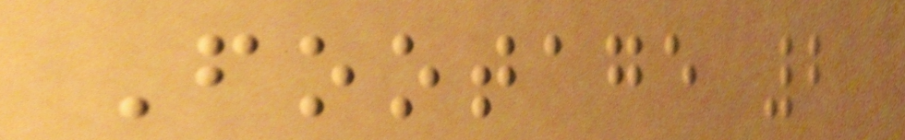Footage 2
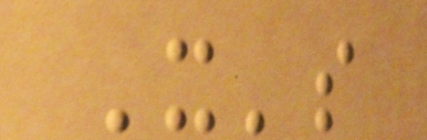It's
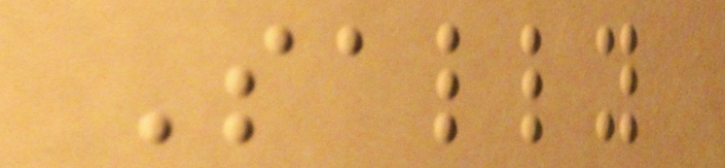Sally
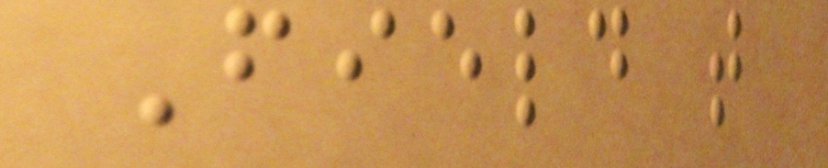Field that
